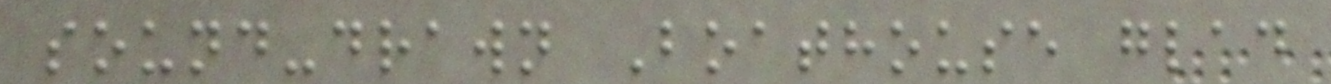sound-drawn Boathouse glad
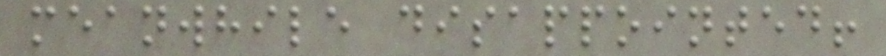meanwhile disappointed!
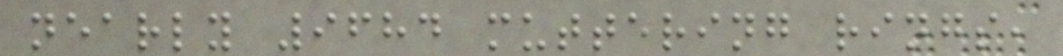nearly 9684 muttering rings,
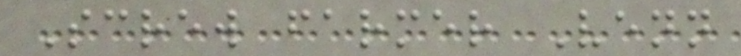Screw farmer Venn
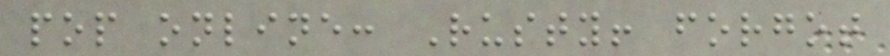pop online: Rusty! forgot
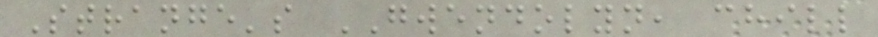Strange's GWENDOLYN, chill
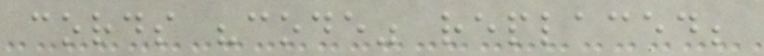cords "code" replaced;
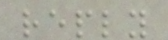reply
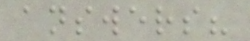answers?
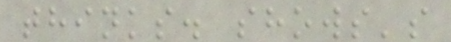thinks. shows's
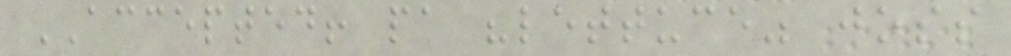ACCEPTED! pa "lettuce" joss
